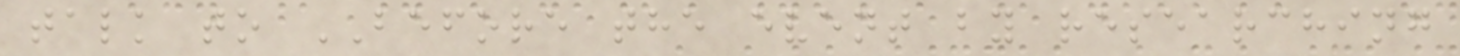talk to BEFORE the event by researching
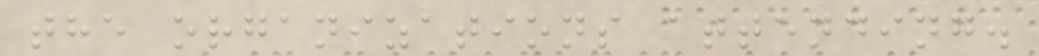the organizations attending.
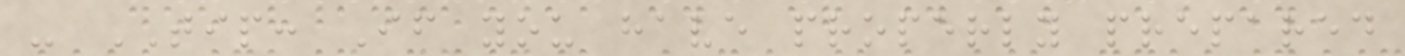- TIP: If you have properly prepared
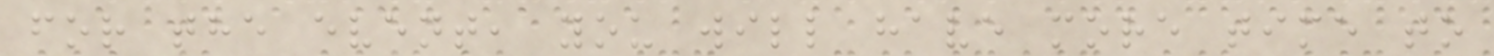for the event, you will have more time to
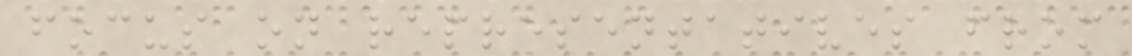focus on representatives from
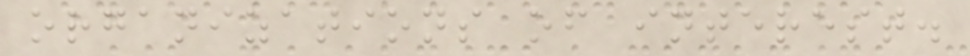organizations of interest.
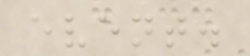event.
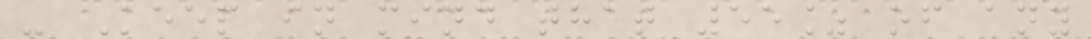- Keep in mind that 55% of any
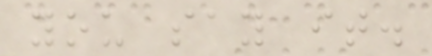you say it.
